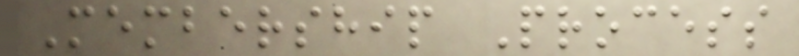Membership Process
